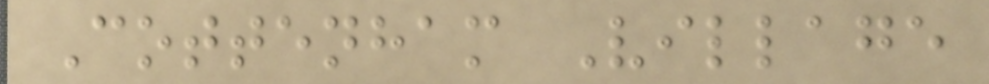Cottenham Village
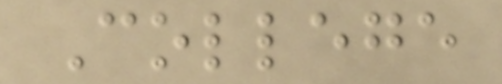College
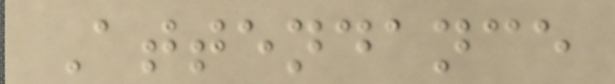Attendance
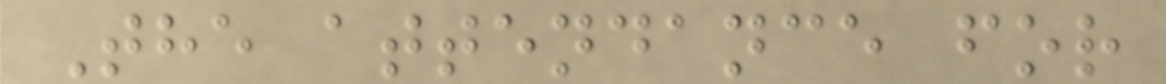The attendance for
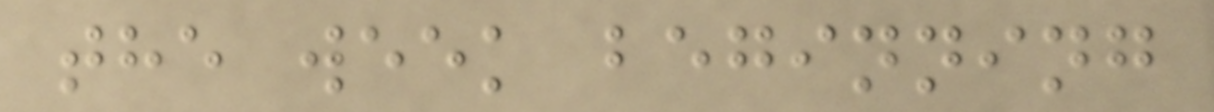the week beginning
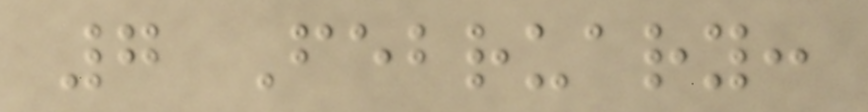7 February:
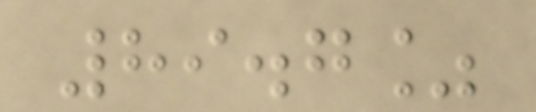89.7%
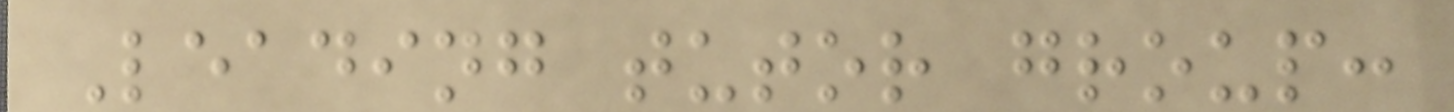Leading tutor group:
